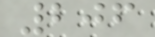206
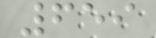659
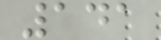141
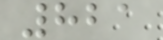821
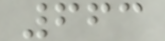663
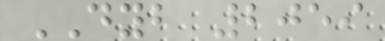DYB 2059
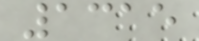1315
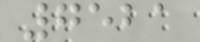7521
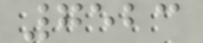7523
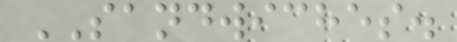SANDWICHES.
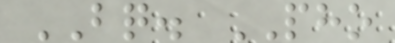BQ. PHO
